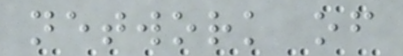network of
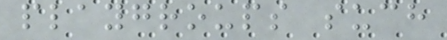playgroups such
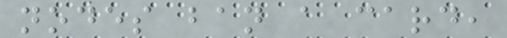nodes ban a card,
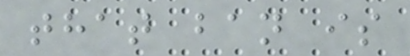that ban is
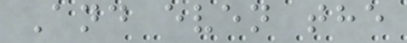And even the
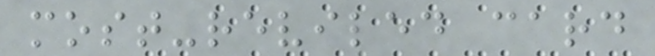most-reviled card
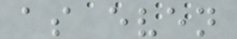as even
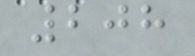208
